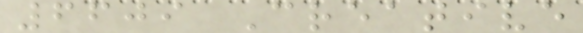6609 Creative
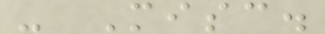- Misc.
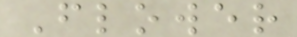Flower
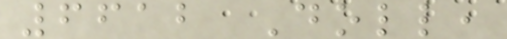6612 Doll,
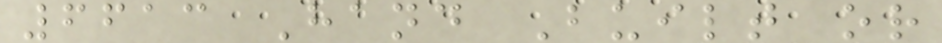6613 Hand Built or
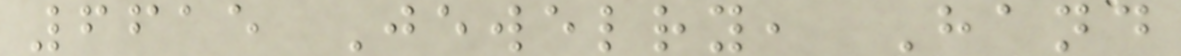6615 Jewelry, Hand
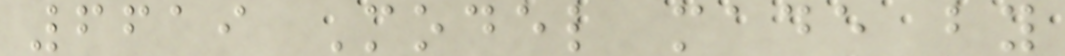6619 Model made by
